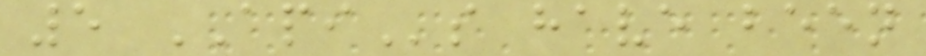5 APIs have been
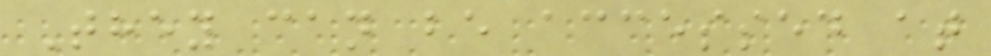They can be accessed at
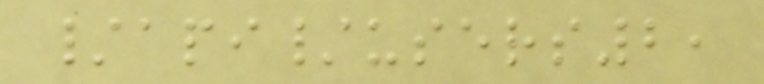/api/users2,
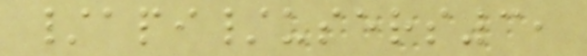/api/users3,
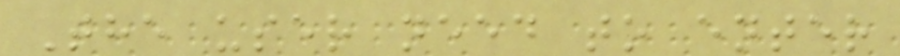The user need to enter
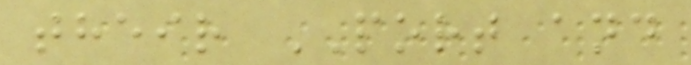their PORT and
